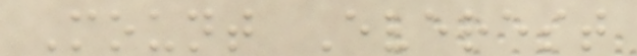Mount Everest
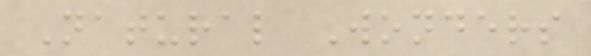Natural Wonders
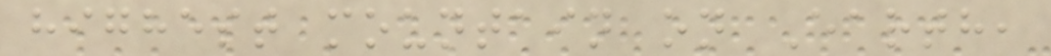highest mountain on Earth,
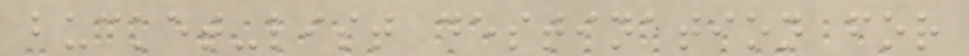bucket-list destination for
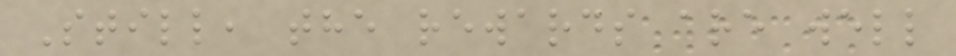Still, the rewards are well
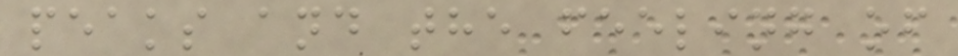peaks and the feeling of
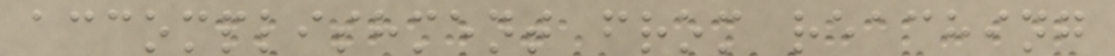accomplishment from reaching
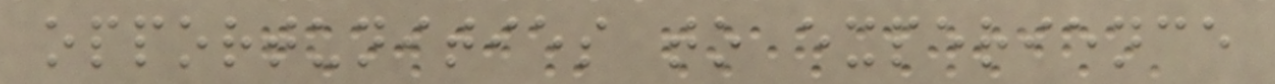opportunities to experience
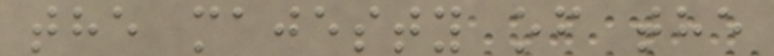the majesty of the
